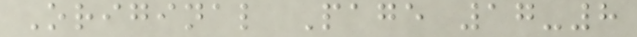Original Page 17-8
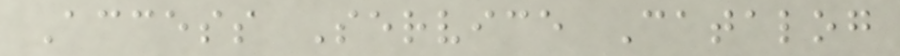Access Service Catalog
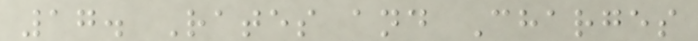17. Rates and Charges
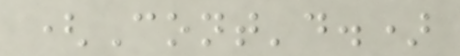(Cont'd.)
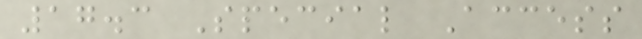17.3 Special Access
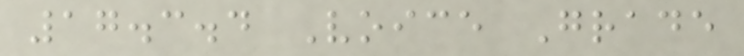17.3.4 Voice Grade
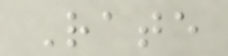Rate
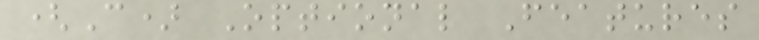(C) Optional Features
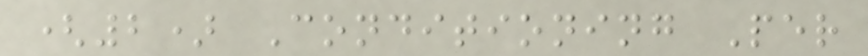(2) Conditioning Per
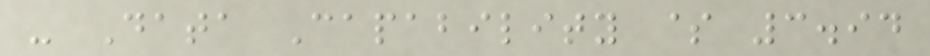- Data Capability $ 3.94
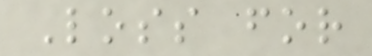Loss for
